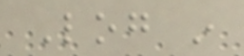Log in
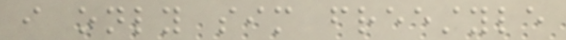i only sim freestyle
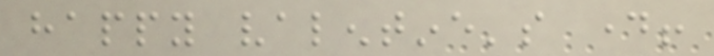happy valentine's day!
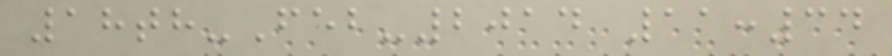18th-Feb-2014 11:34
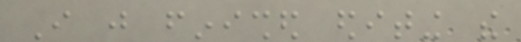I just finished editing the
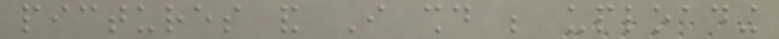pictures and I should be uploading
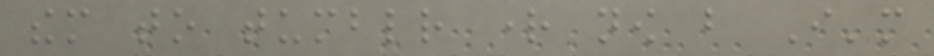them to tumblr right now but I'm
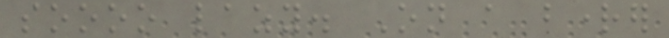soooo lazy. On a brighter
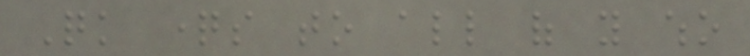Quick questions to all of you who
